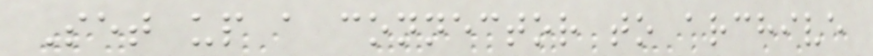Set up a connector to archive
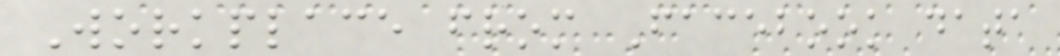Workplace from Facebook data
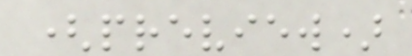(preview)
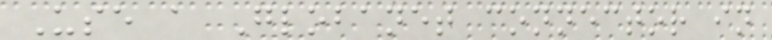Use a Globanet connector in
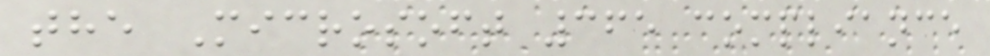the Microsoft 365 compliance
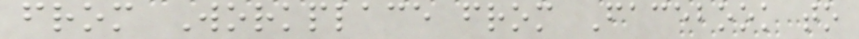from Workplace from Facebook to
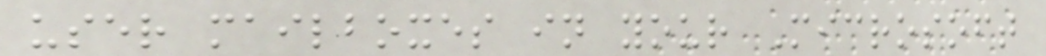user mailboxes in your Microsoft
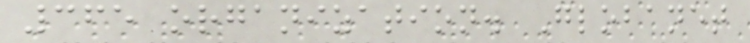365 organization. Globanet
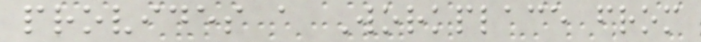provides a Workplace from
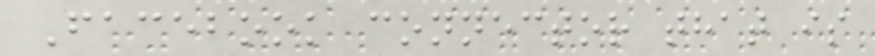Facebook connector that is
